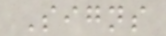Signs
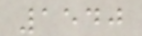1540
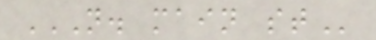N. MAIN ST
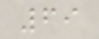69
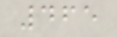465
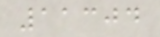11304
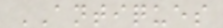ANTIQUES
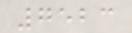7523
